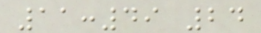11:49 24
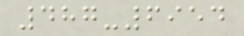487-6954
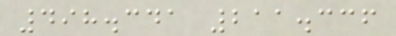498.341 211.336
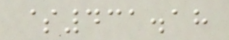$431.18
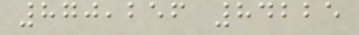870,256 84225
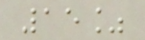15%
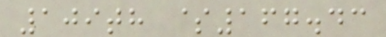109th $167.43
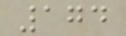174
